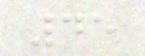45
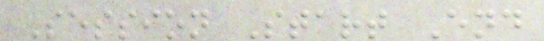Session Start End
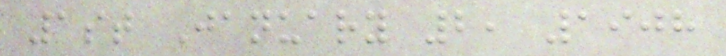1st January 2, 1908
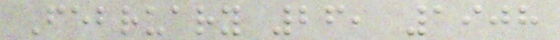February 26, 1908
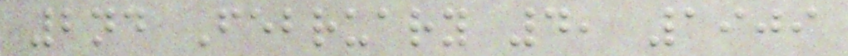2nd February 4, 1909
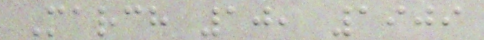March 10, 1909
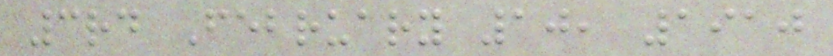3rd February 10, 1910
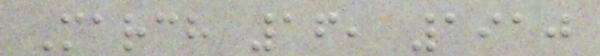March 16, 1910
